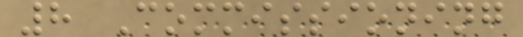8 Commissioning
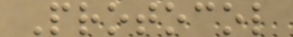Protocol
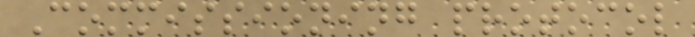Commissioning protocol
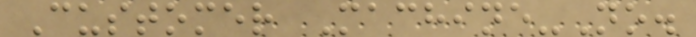Customer Machine-No.
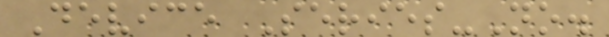Device Series-No.
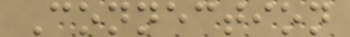Connection
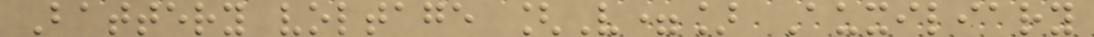Battery voltage [V=] Auxiliary
